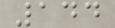144
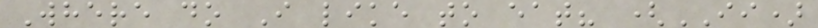Where do I like to eat? (II)
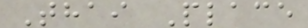Thai Place
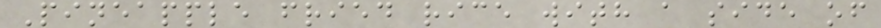Pineapple fried rice with a side of
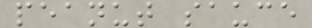peanut sauce
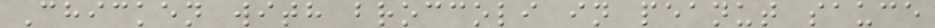Chicken with broccoli in peanut sauce
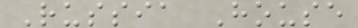Russia House
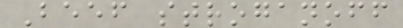Beef stroganoff
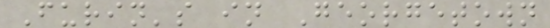Furin's in Georgetown
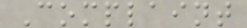Complaint
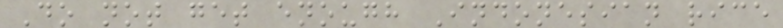Do not get enough Indonesian rice
